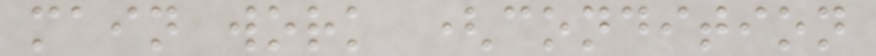main work (condition
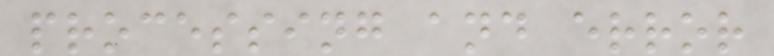processing and error
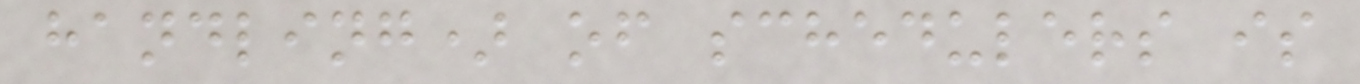handling) of schedulers is
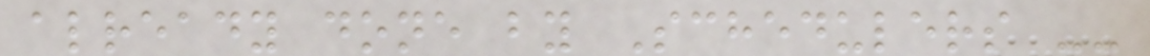already done by Schedulers --
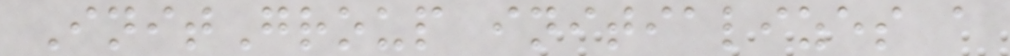InitGroup initializes a
